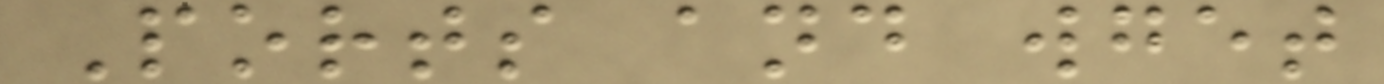Ports and wget
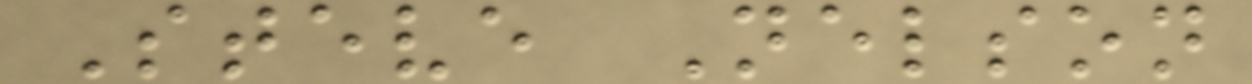Steve Nelson
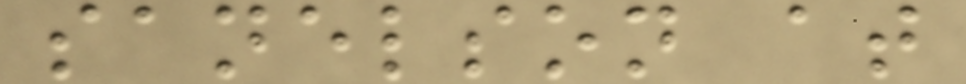sanelson at
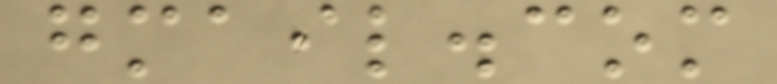gmail.com
